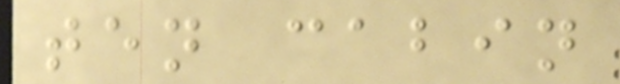ten cabin
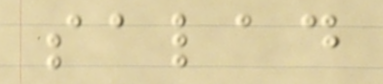salad
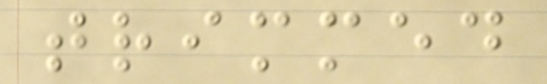trimmed
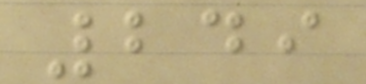249
